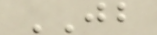JB
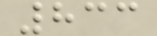833
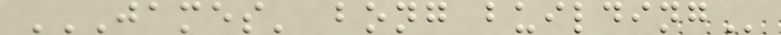JAMES' BONG BUILDING
